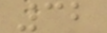32
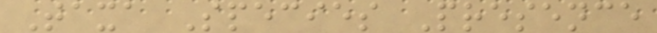Taxa Species Presence
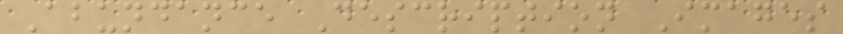Abundance Description Images
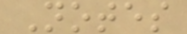Notes
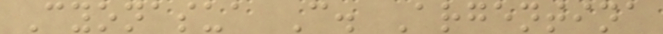Cyonasua C. Argentina
